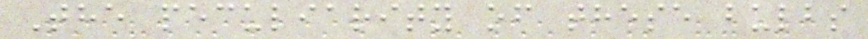The peculiarity of these bulbs
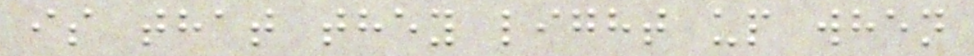is that they light up when
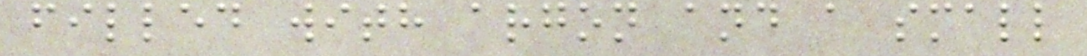filled with argon and a small
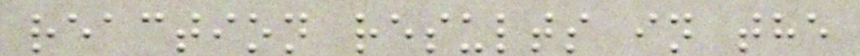reaction results in the
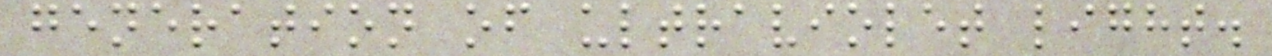generation of ultraviolet light.
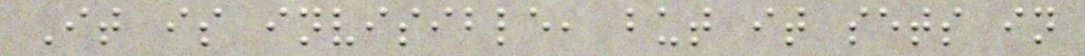It is invisible, but it sets in
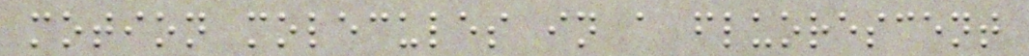motion molecules in a fluorescent
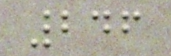246
